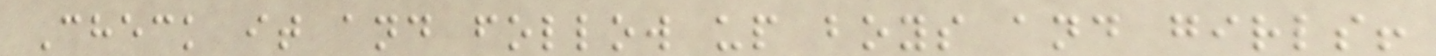Check it and follow up boys and girls!
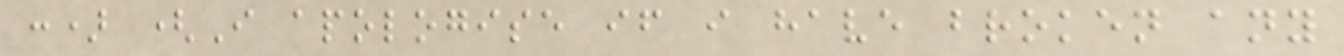:) (I apologise if i have broken any
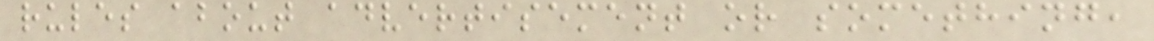rules about advertisement or something,
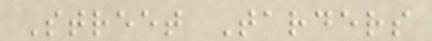Street Tarders
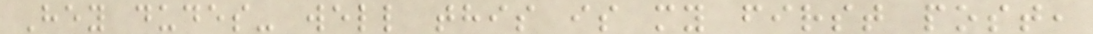Hey dudes- well this is my first post,
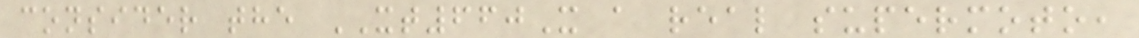consider the XT660X a real supermoto,
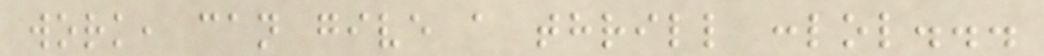work, can give a thrill :lol...
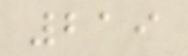219
